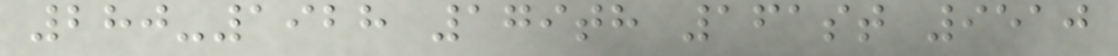280-1928 179th 161st 9510
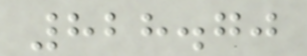828.70
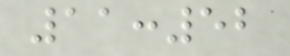11:52
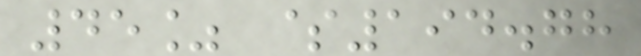45% $194.78
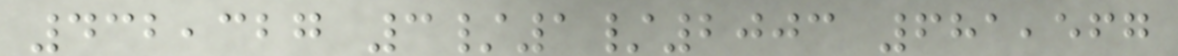432,327 3/1/2003 681,567
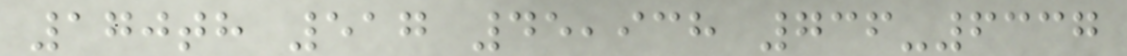170th 517 45,938 736-6337
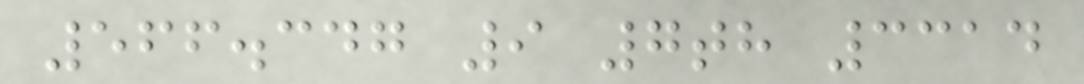566.347 9 7th 3314
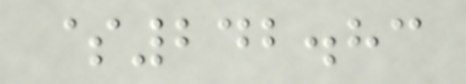$242.83
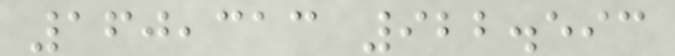160,313 922.593
